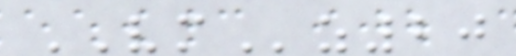VMz20
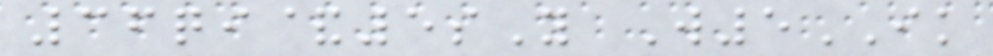36qi&5sY W5IK
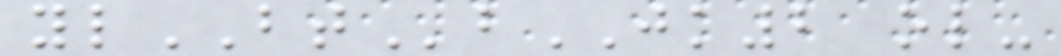ylBTbJK2 ol-
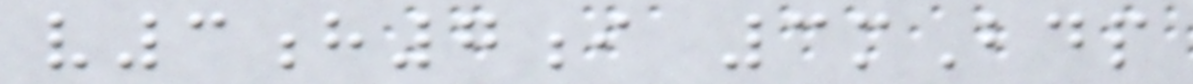v3h7i 3mBdp
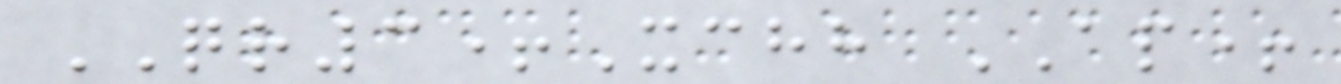QR3+Xchh AP+
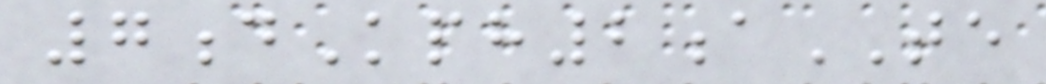7dKph2aTE
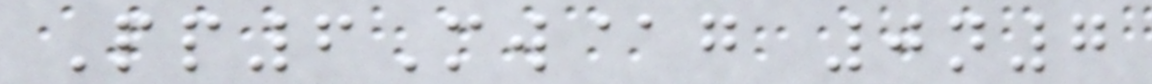Pp6Mw@g 0n7
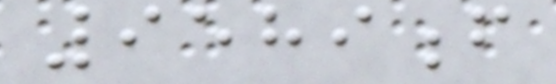9589f
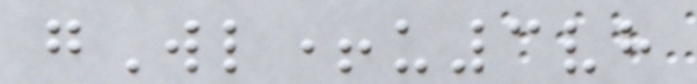gWl+u3vh
